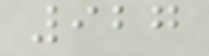927
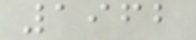1962
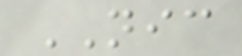NIC
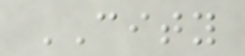CITY
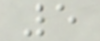5
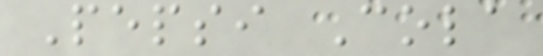Pepsi Cola
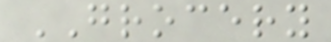GROCERY
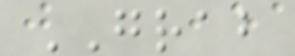GRAB
